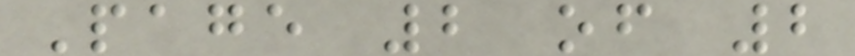Page 2 of 2
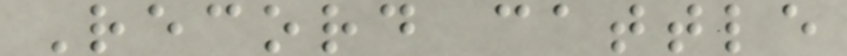Record cattle
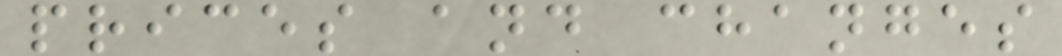prices and changes
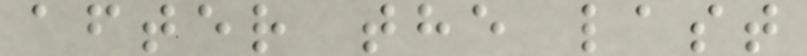after the last
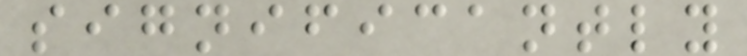significantly
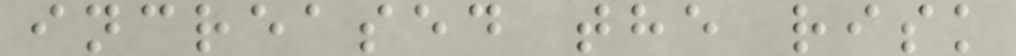increased the risk
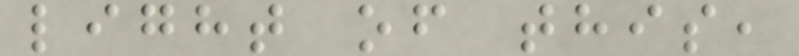light of this,
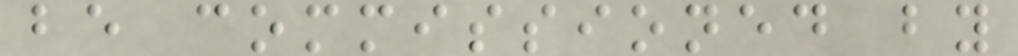be commissioned by
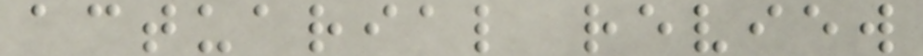actuarial review
